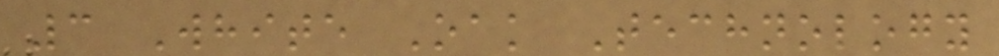3 White Oak Technology
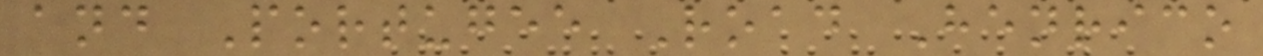and Portugee Road Henrico
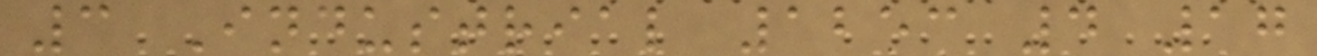3 Industrial 1253 4 17
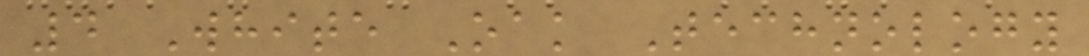4 White Oak Technology
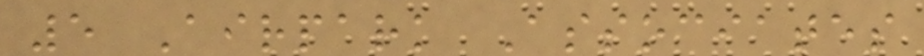5 Airpark Associates
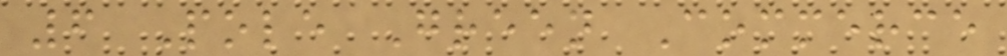6 Pole Green Commerce
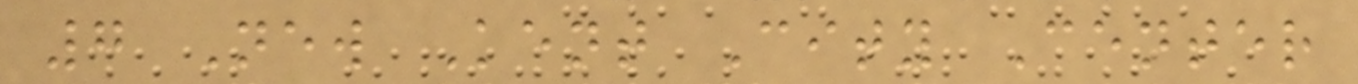7 New Kent City Center
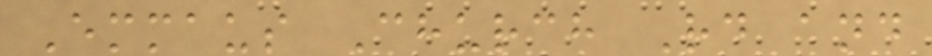Emmaus Church Rd and
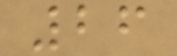26
